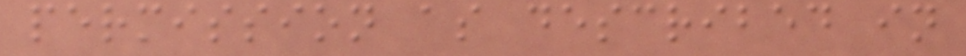permission as described in
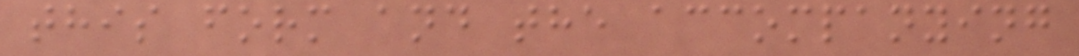this form and the accompanying
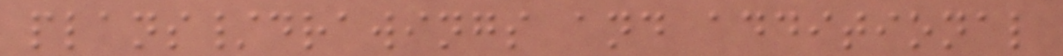plans/drawings and additional
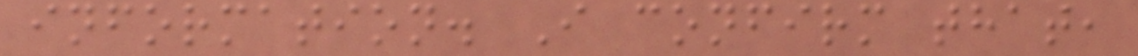information. I confirm that,
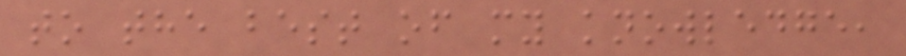to the best of my knowledge,
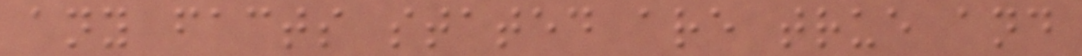any facts stated are true and
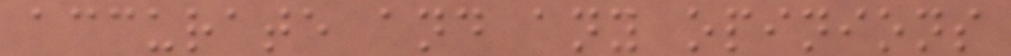accurate and any opinions
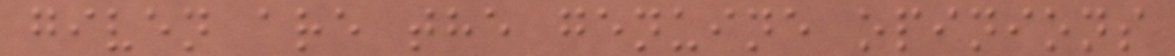given are the genuine opinions
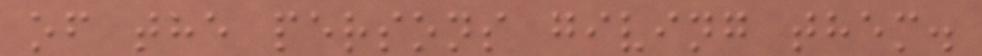of the persons giving them.
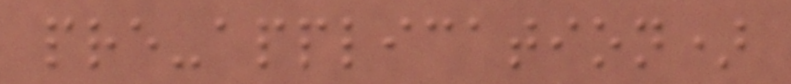pre-application)
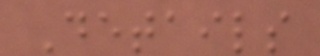Details
